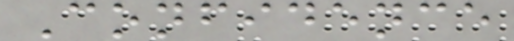Confidence
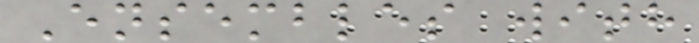Ensembles with
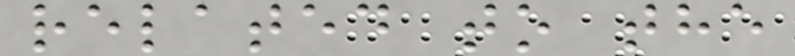related to the
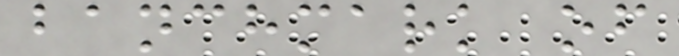banchmark of
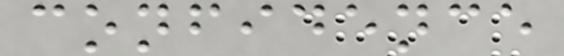confidence
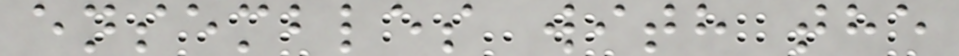ensembles with the
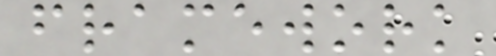framework
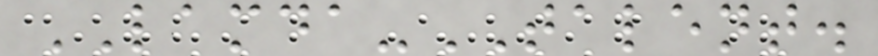LAMDA-TALENT.
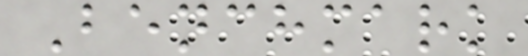Benchmark
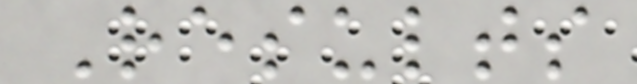Results
